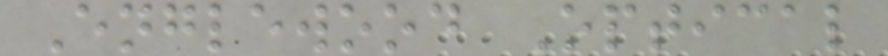Englewood Optical
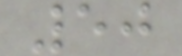50
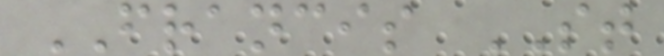FRANCIS ST
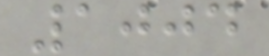1004
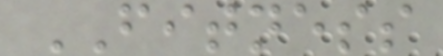FITNESS
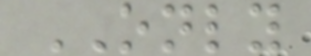ONLY
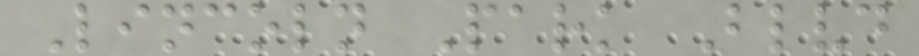Lincoln Park Blvd
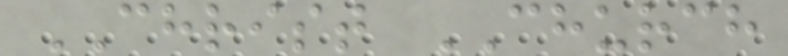CHRIST CHURCH
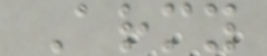Army
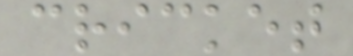cricket
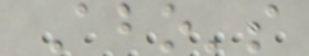Abo's
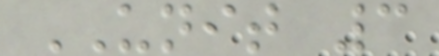UNIT 3
